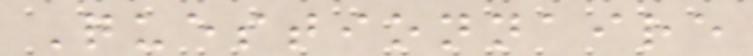Questionnaire
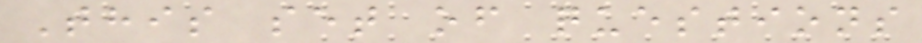This set of questions
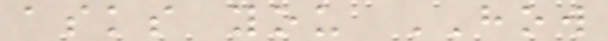asks you HOW
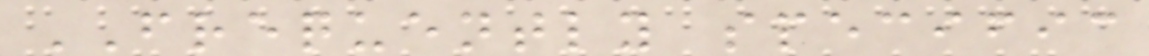FREQUENTLY specific
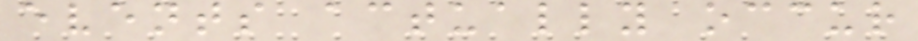events actually occur
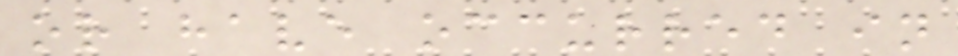or have occurred in
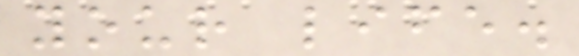your life.
